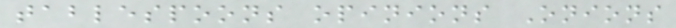tablespoons opinions Onions
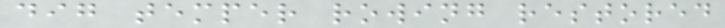dig temper rowing restored
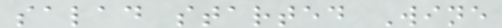salad started Wine
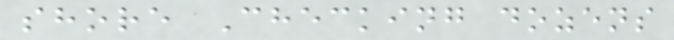shore Checking dozens
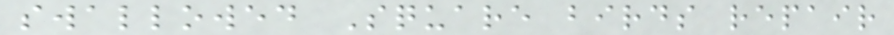swallowed Square birds repair
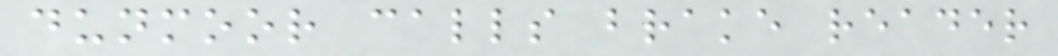dunmoor calls brake reader
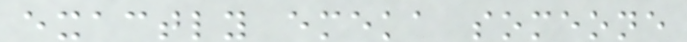exactly emeka someone
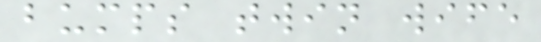bumps twin wife
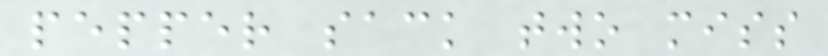pepper sack two miss
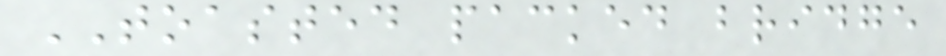TOASTED packed bridge
